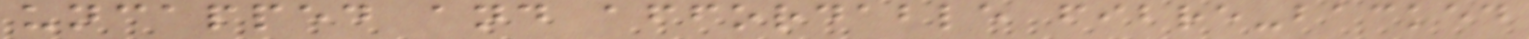uncapped and affordable fibre-backed
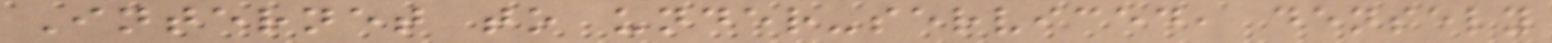Internet to under-serviced, densely
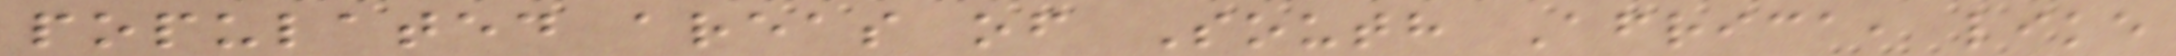populated areas of South Africa, like
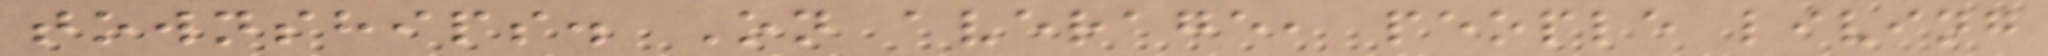townships. On average, people living
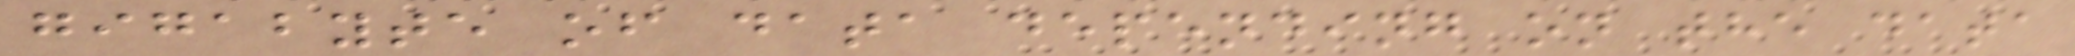gigabyte of data depending on the data
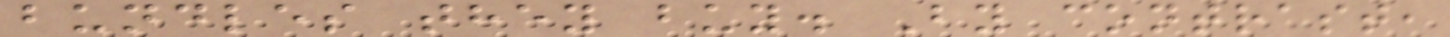bundles they buy. By contrast,
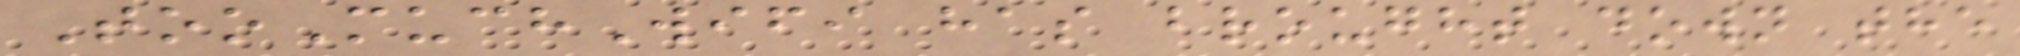TooMuchWifi has brought down the
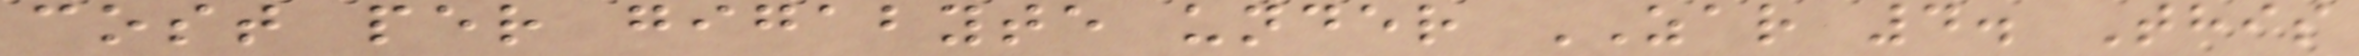cost per gigabyte under ZAR 4. This
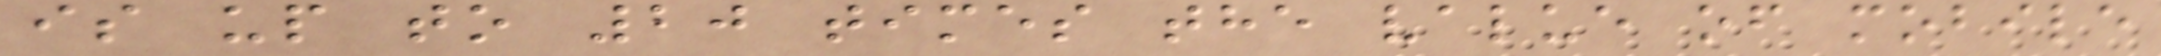is up to 20 times the value of mobile
